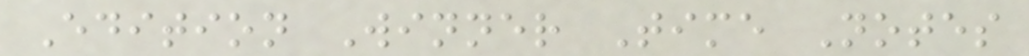Edition Winner Time Notes
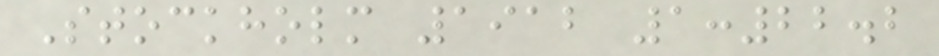Stockholm 1912 1:22.2
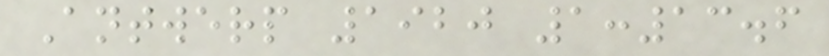Antwerp 1920 1:13.6
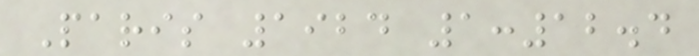Paris 1924 1:12.4
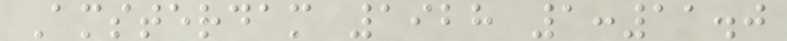Amsterdam 1928 1:11.0
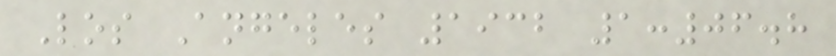Los Angeles 1932 1:06.8
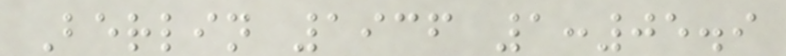Berlin 1936 1:05.9
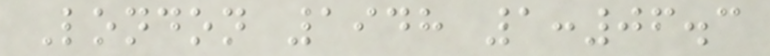London 1948 1:06.3
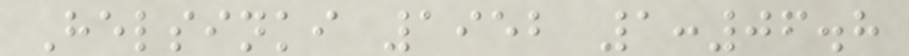Helsinki 1952 1:06.8
